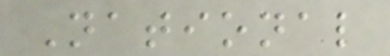National
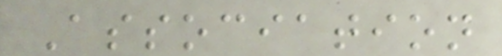Association
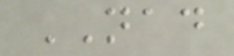NAD
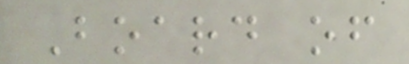Board of
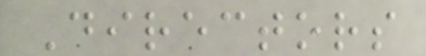Directors
